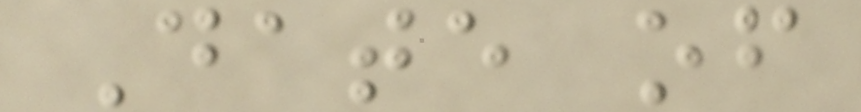Date of
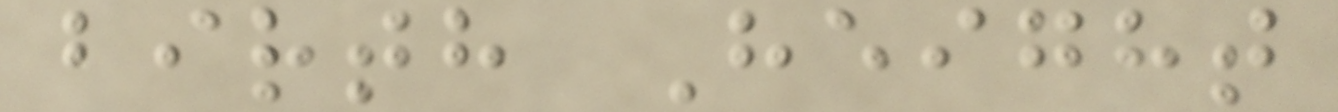birth Height
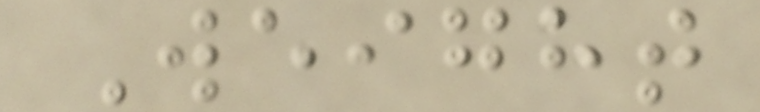Weight
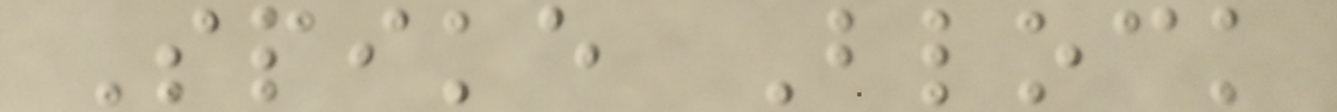Spike Block
